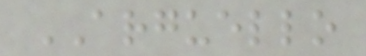ARGUELLO
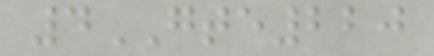4GTE220
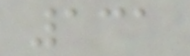131
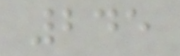245
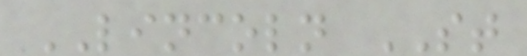LINCOLN ST
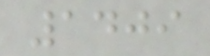1409
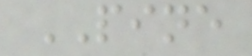PINE
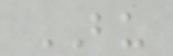BU
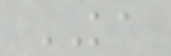KA
